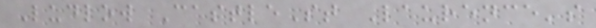Ludlow CastleSt Laurence's
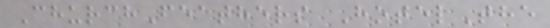ChurchFeathers HotelThe
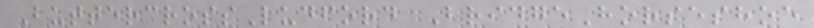ButtercrossLudford BridgeHorseshoe
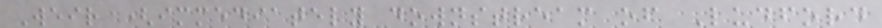Weir (immediately downstream of Ludford
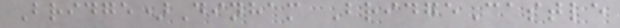Bridge)Dinham BridgeCastle
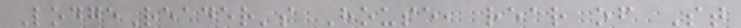LodgeReader's House, rear of St
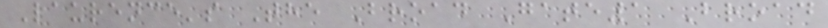Laurence's The Broad Gate1 Broad
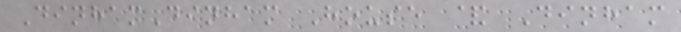DinhamDinham House & Dinham
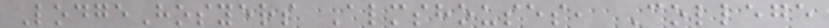LodgeHosyers Almshouses, College
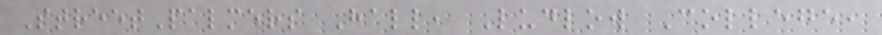StreetPalmers Hall, Ludlow College,
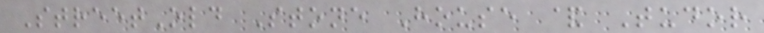StreetOld Stone House & Tudor
